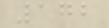172
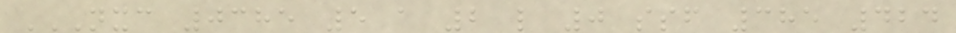NXC 0385 5 A 2 L 0 SSF 385 424
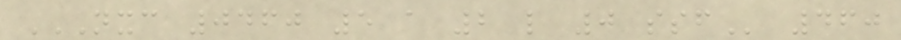NXC 0460 5 A 2 L 0 SSF 460
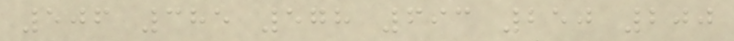506 385 578 693 250 200
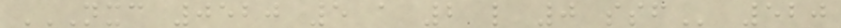NXC 0520 5 A 2 L 0 SSF 520
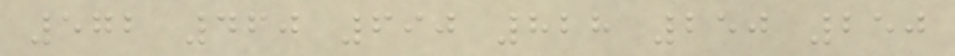572 460 690 828 250 250
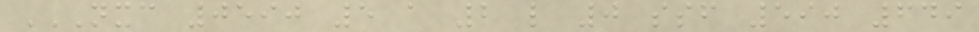NXC 0590 5 A 2 L 0 SSF 590 649
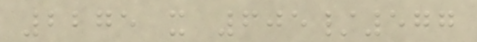2275 x 605/577
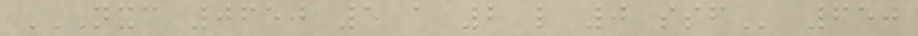NXC 0650 5 A 2 L 0 SSF 650
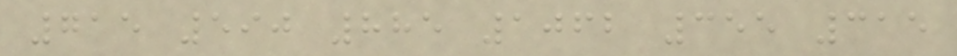715 590 885 1062 355 315
